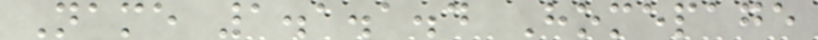Name 1.1.1.4 Homepage
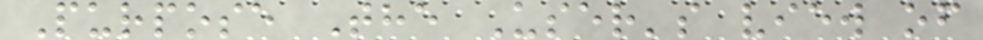Purpose The User's view of
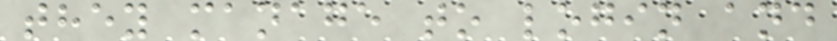they manage to login and
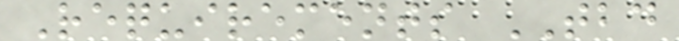Requirements TBD
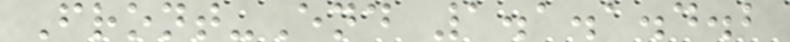Front-End 1.1.1.4.2
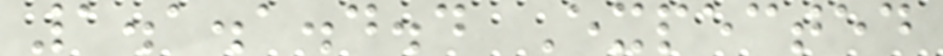1.1.1.4.4 Expected
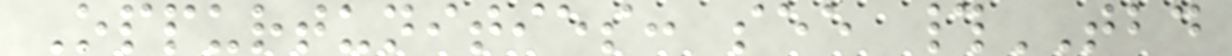Oppurtunities: see #TBD
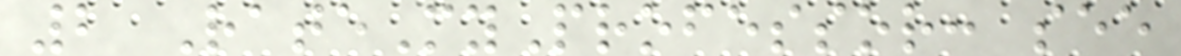2 RateMyProfessor: see
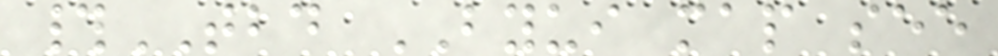#TBD BYUI map see
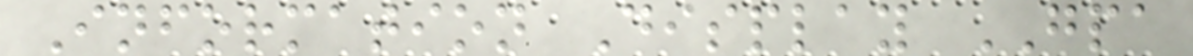Information Display GPA
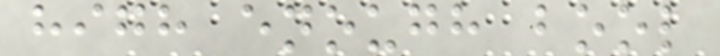high enough bool
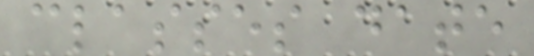classes date
